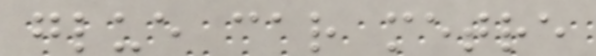glue car metre
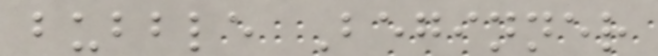bubble Beginner
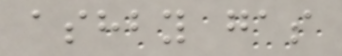ashby gas
